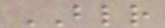BLR
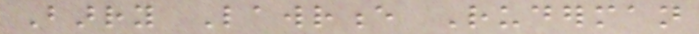Barry Lawrence Ruderman
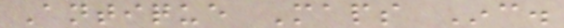Antique Maps Inc.
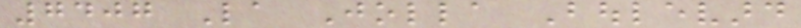7407 La Jolla Boulevard
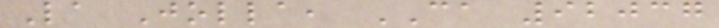La Jolla, CA 92037
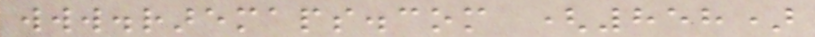www.raremaps.com (858)
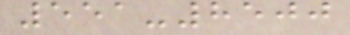551-8500
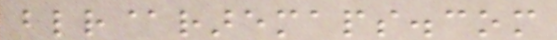blr@raremaps.com
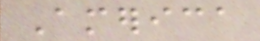America
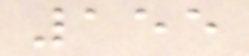155
